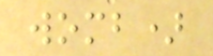womb)
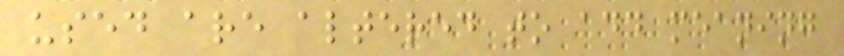used are altered to add meaning
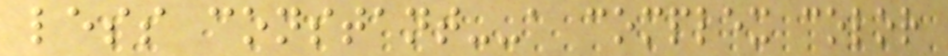less constant--a complex color
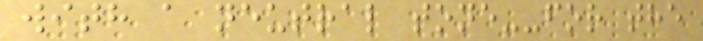with a neutral tone--for the
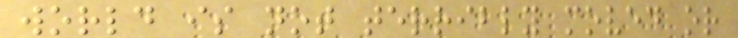world is not terribly moved or
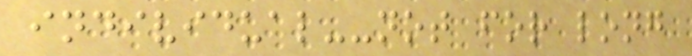individual--not for long
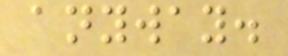anyway.
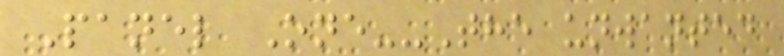Panel One--The unwanted
